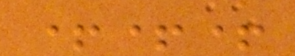+++
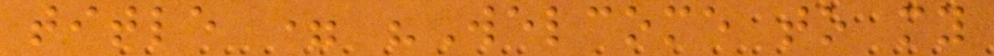title = "Welcome to my
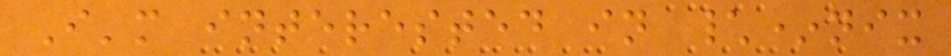I'm interested in \*nix
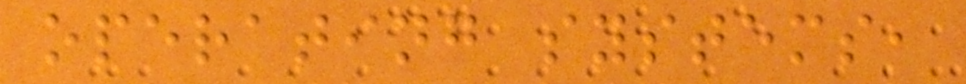operating systems,
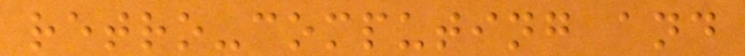retro-computing and
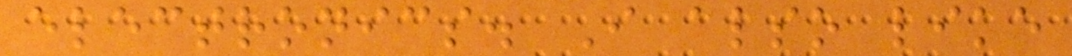electronics. I also like
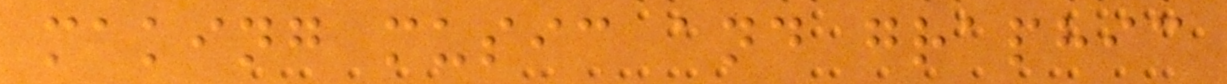making music and graphic
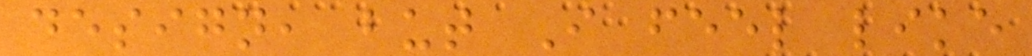design, but I feel like
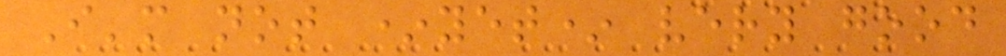I'm not *yet* very good
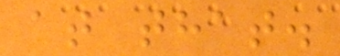at that.
